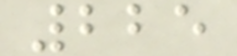225
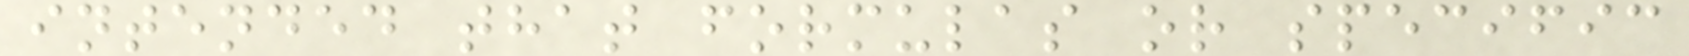intended that formulas or specific
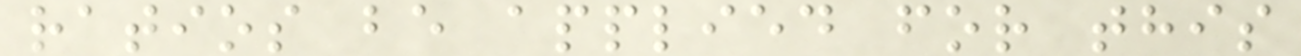ratios be applied for this
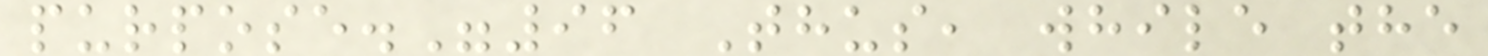purpose."96 Thus, while the
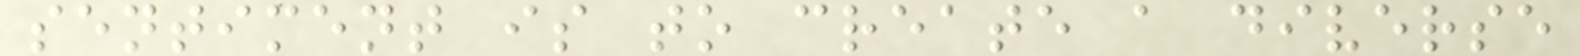sentiment is to create a diverse
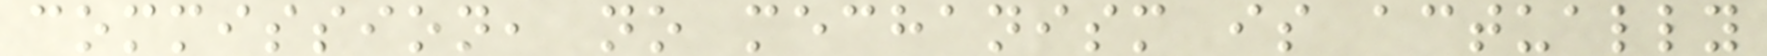commission, no mechanism is actually
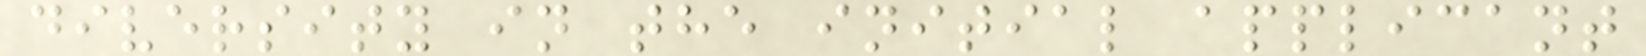diversity in the initial applicant
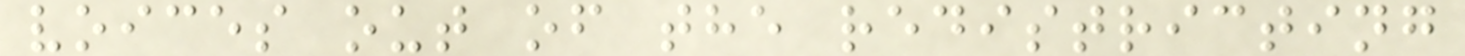voices out of the redistricting
